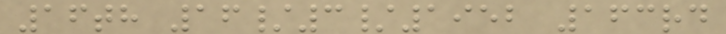16th 16/3/1952 163rd
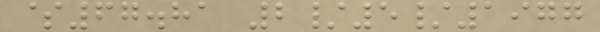$67.81 2/5/1977
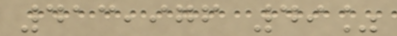413,976 49%
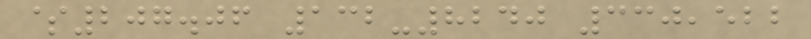$207.06 132-8240 330,522
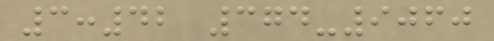3:42 374-9060
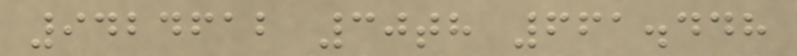9424612 30th 661.448
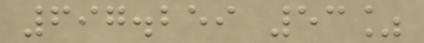697.259 53%
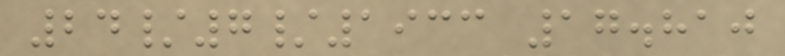24/7/1933 17.810
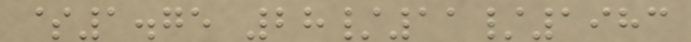$1.75 28/11/1983
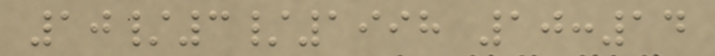10/3/1998 10:14
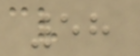58
